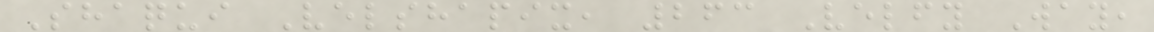Shaqui Velshapix, 263 Velfy Way,
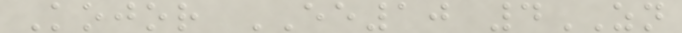Kojor EE10 4ZN
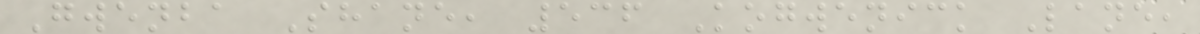Gwenba Shane, 536 Kogwenick Lane,
